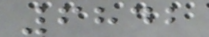6842
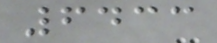6433
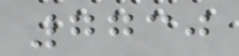7730
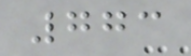773
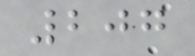207
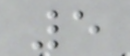5
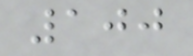100
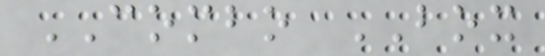COMBO BOX
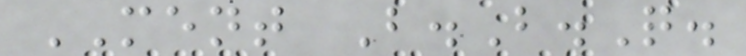MENT B.B.Q.
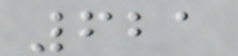621
